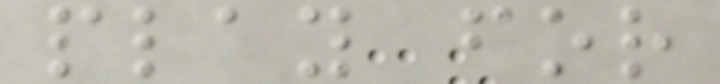play for
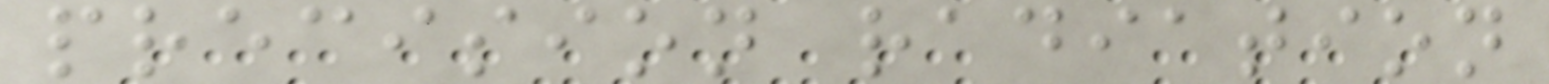precision radiation
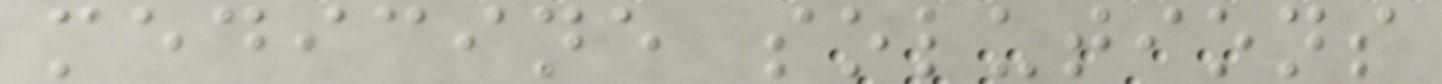medicine solutions
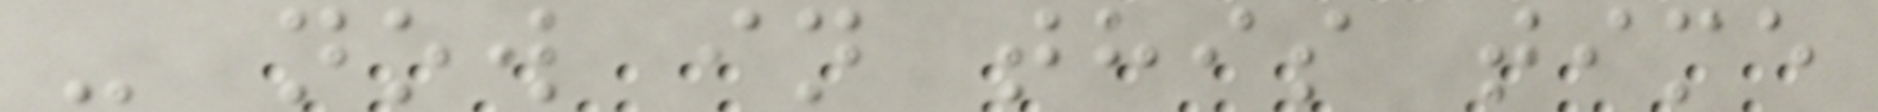- now in this time
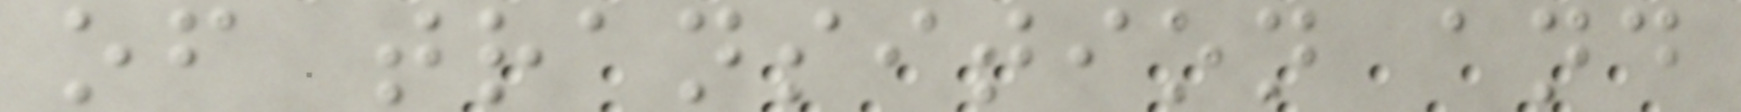of transition and
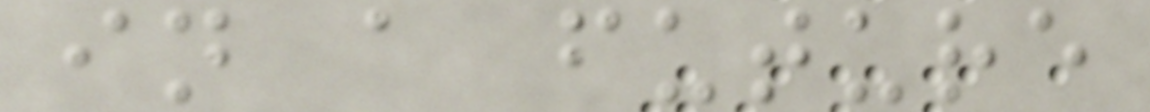in a future
